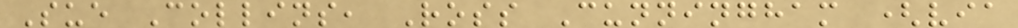Sue Collins, Ross Cunningham (via
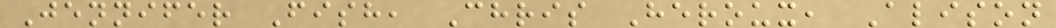Jennifer Fish, Chris Heroux, Alison
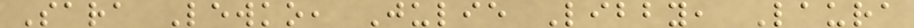Sara Lewko, Julie Libby, Laura
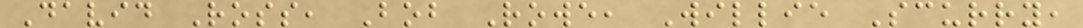David Ross, Bob Rowe, Willie Scurry,
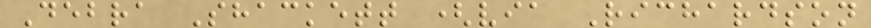Debra Shackett (via Richardson
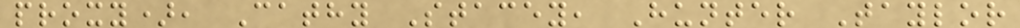proxy), Cathy Stacey, Hunter Taylor
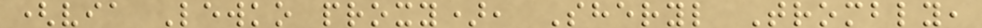(via Lewko proxy), Sheryl Trombly,
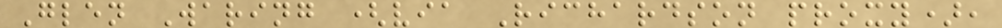Glen Waring (via Richardson proxy),
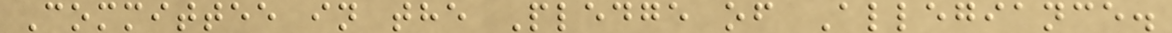Committee in the Pledge of Allegiance.
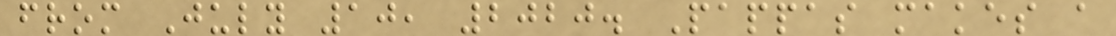from July 10, 2020. Pappas makes a
